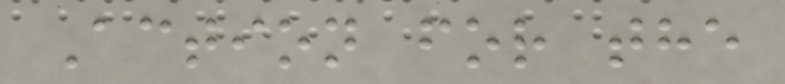Action for the
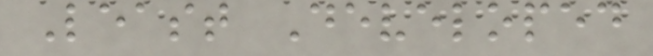Least Developed
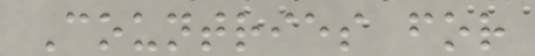Countries for
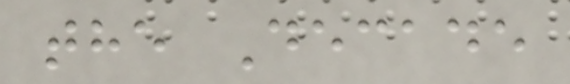the Decade
